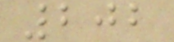202
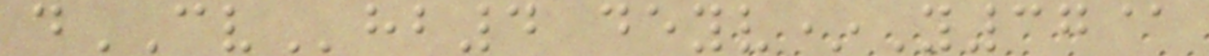dCVhb4 deyv*Y37@
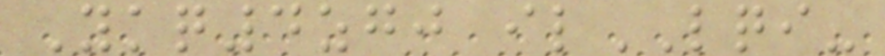Ykq4zgj ilLQI-
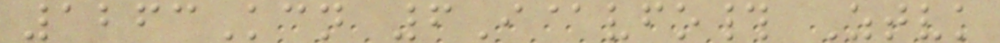1263Kcn 6I@vfo# Ztvk
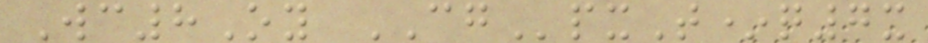Wc8Oy CGpxT*q7x
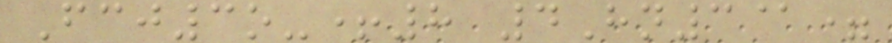Fcj3o-+8 4Hn3@=
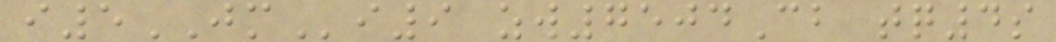i5JMi9 zw7504Cb tq4s
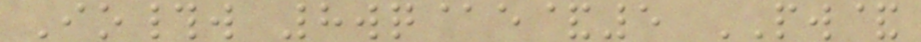Io#w 8wq@e&5 PW&
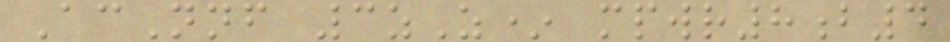AcNnf 3zZ* mpwr8b4
